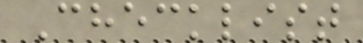Checklist
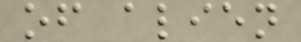of alien
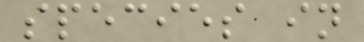species in
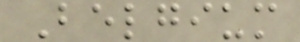Belgium
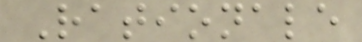Rationale
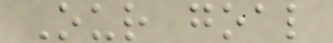Our goal
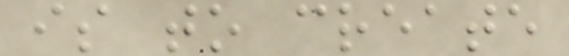is to create
